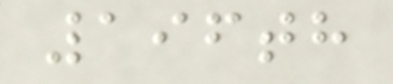196th
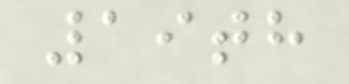19th
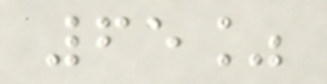65%
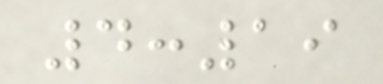4:19
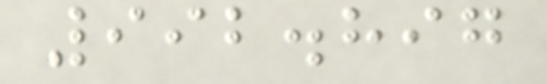992.897
